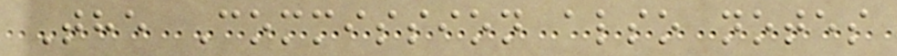The Commission also notes
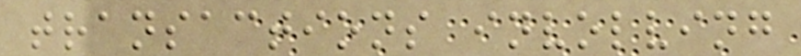transactions involving
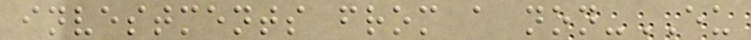investments from a non-EU
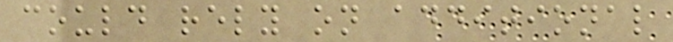could rely on additional
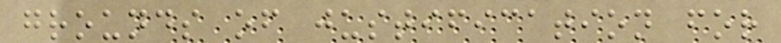grounds of justification for
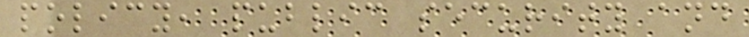policy, public security and
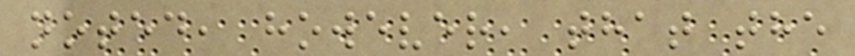noted, however, that the
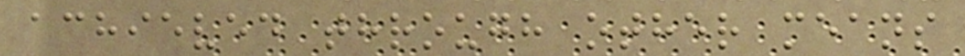achieved through other means
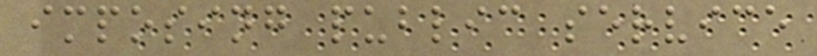imposing public service
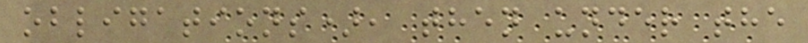obligations), then under the
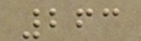263
